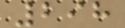298
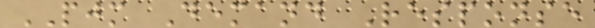PJM Demand Response
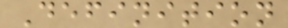Definition
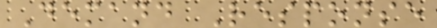Demand Response
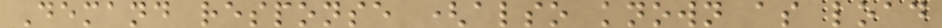Demand response (also known as load
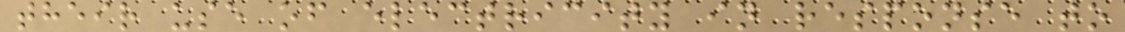their use of electricity in response to
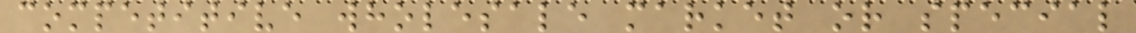competitive wholesale market or special
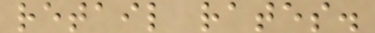retail rates.
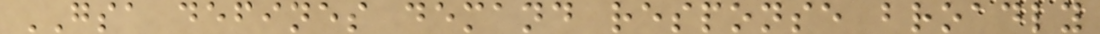GSA defines demand response broadly
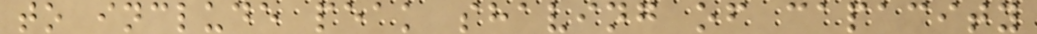to include peak shaving of capacity
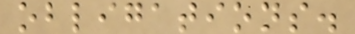obligations.
